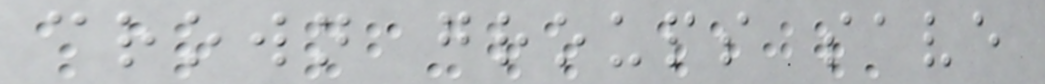crown groups save
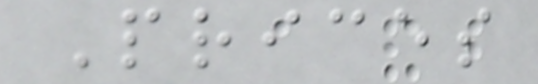Prices
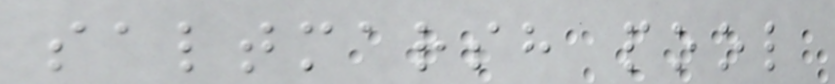saltmarsh pool
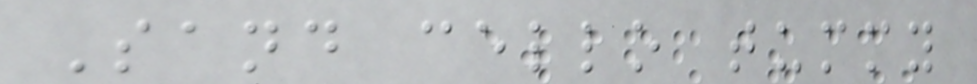Sand cello tummy
